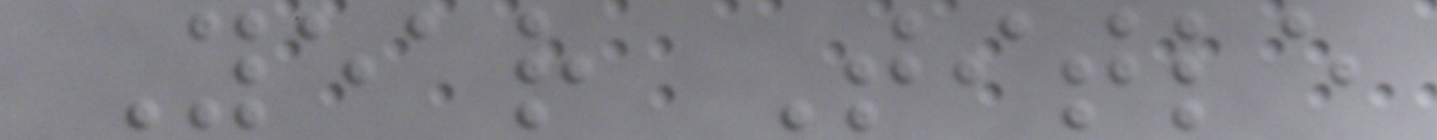Year Title
